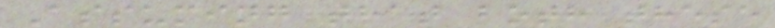Assuming that both these
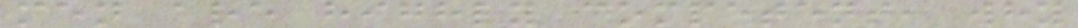men are highly competent, why
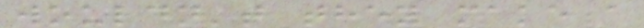wouldn't they make a
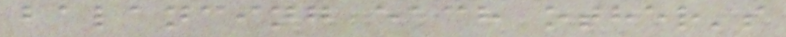balancing each other's
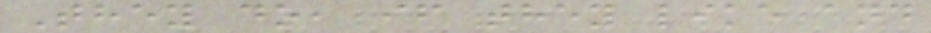They do, if they like and
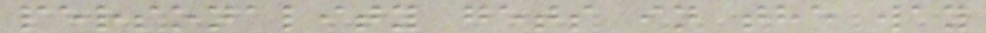personality gets in the way
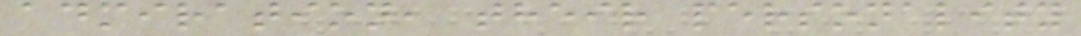admiration, their personality
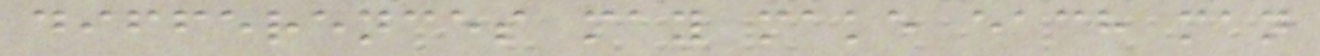differences may make each man
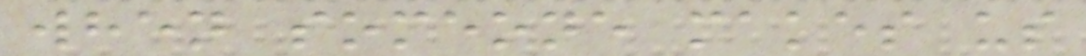when someone makes us
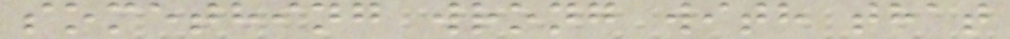something wrong with that
